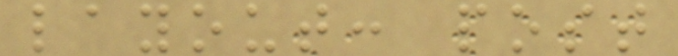layout: post
